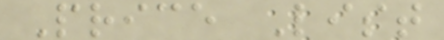Price List
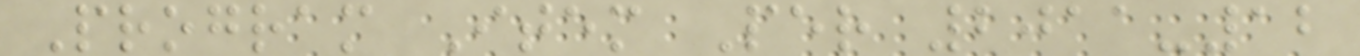Program Item Per 2011-12
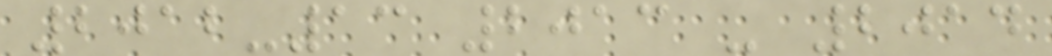2012-13 2013 - 2014
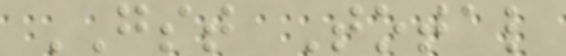GST Total
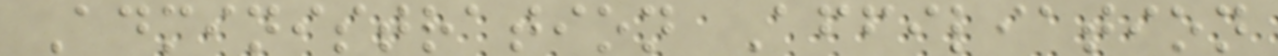Administration Affiliation
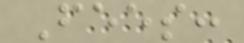Fees:
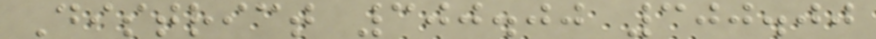District 300.00 300.00
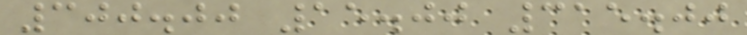300.00 15.00 315.00
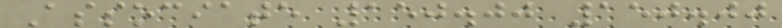Associate 150.00 150.00
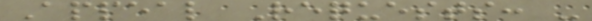Appeal Requests: -
